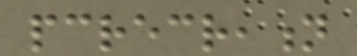pcrecreation
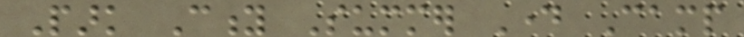Park City Summer Day Camp
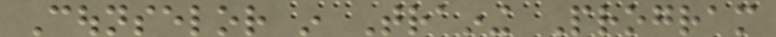Counselor in Training Program
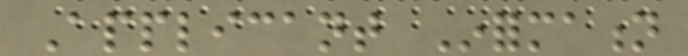Applicant Information
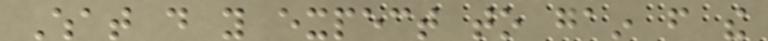What do you expect to gain from the
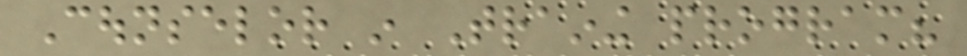Counselor in Training program?
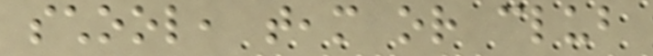school, team or club
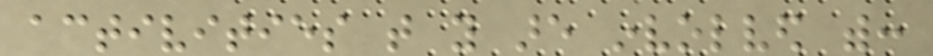activities that you are involved with:
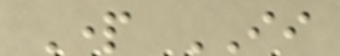Part II
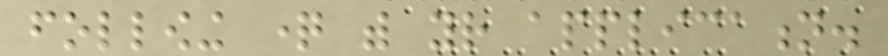following question with your application.
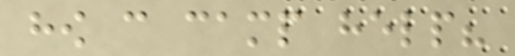how can camp help?
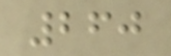260
